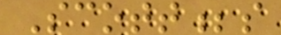Scott;s
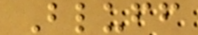Bluff
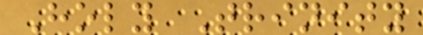Holy Trinity
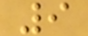9
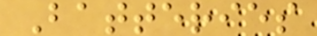Batteries
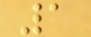1
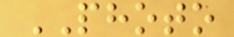PHOTO
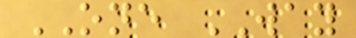ONE WAY
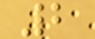2
